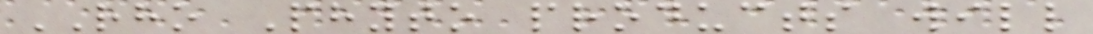RHO Phyto products will
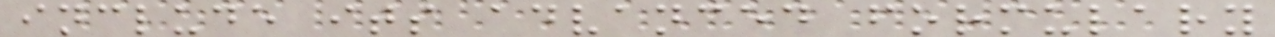include its advanced formulary
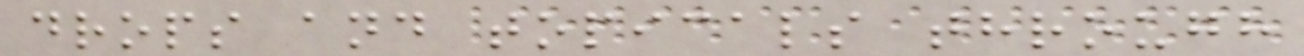drops and topicals through
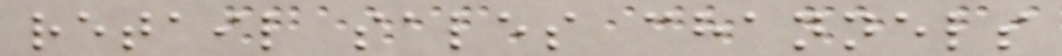retail sales channels
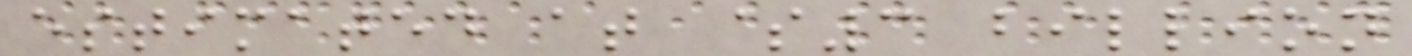estimated at $3 billion
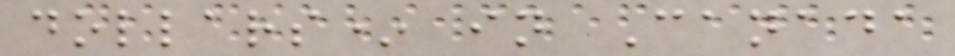dollars* in Canada
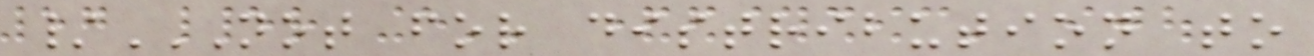/NOT FOR DISTRIBUTION TO
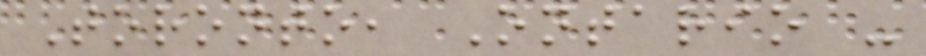Toronto, Ontario -
